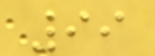99
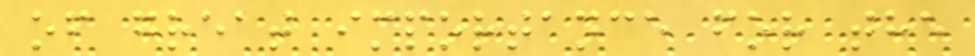of great importance for the
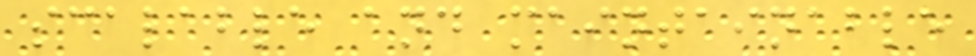scalable and maintainable
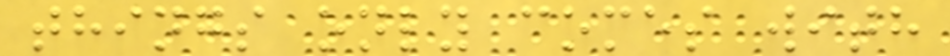things only comes with
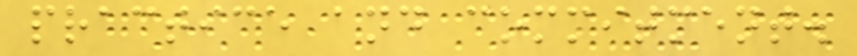practice and commitment.
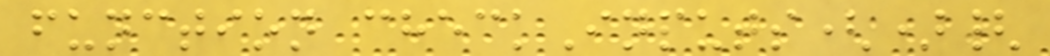function checkInputs(){
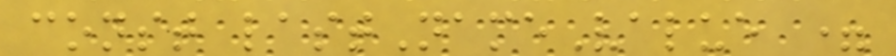const lastNameValue =
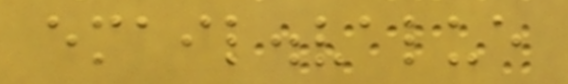email.value
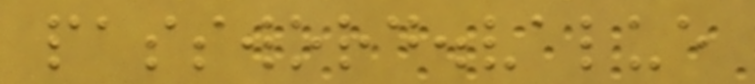password.value
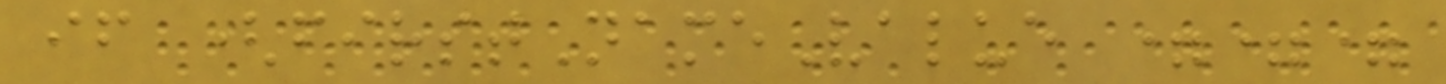if (firstNameValue ===
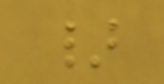}
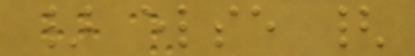} else {
